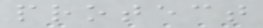protect
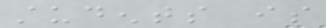students is
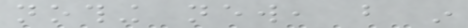nothing new, but in
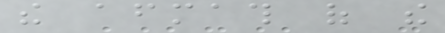the aftermath of the
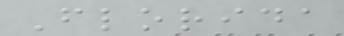Florida
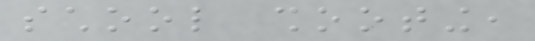school shooting,
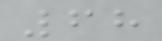68
